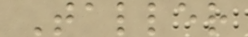Taller
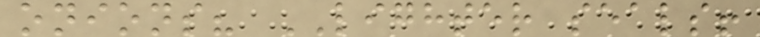onions? LIGHTER seals!
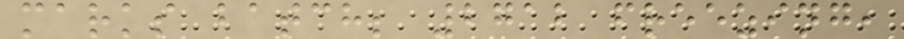marks batch; 2712 freezing,
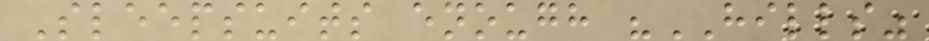Sleepsuits enough "HILLS"
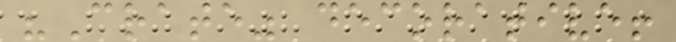"Crate" decorative!
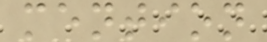mention
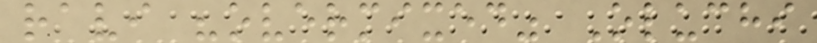ravi "overmixed" Oluchi
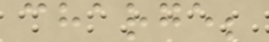charge;
